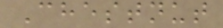Chestnut
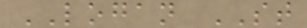LOGAN ST
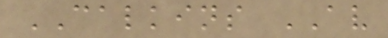CALKINS AV
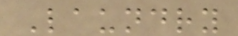Laundry
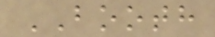BOOTH
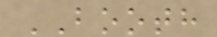BOOTH
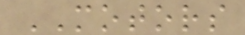MOTORS
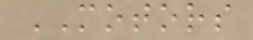MOTORS
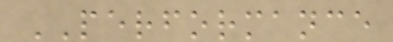PERFORMANCE
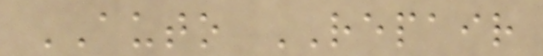AUTO REPAIR
